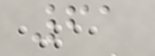61
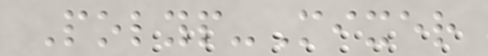Polyp-Mixer
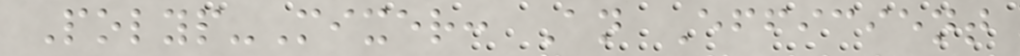Polyp-Mixer: An Efficient
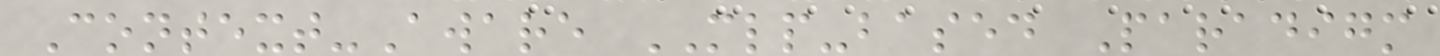Context-Aware MLP-based Paradigm
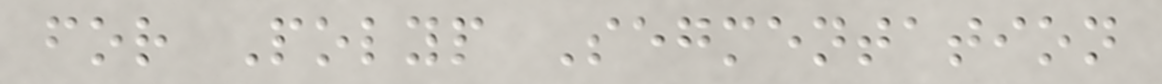for Polyp Segmentation
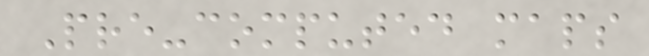Pre-computed maps
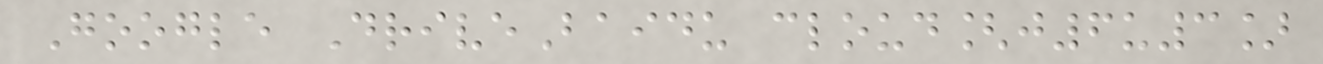Google DriveBaidu cloud[j6u3]
